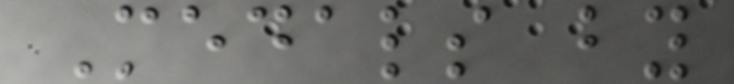Medals by
